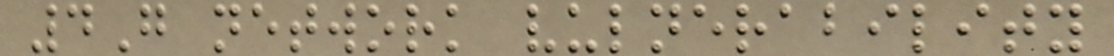4G network vulnerability
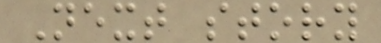Next story
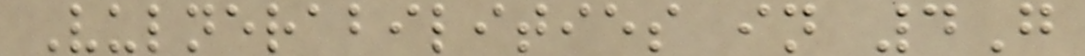Vulnerabilities in 4G
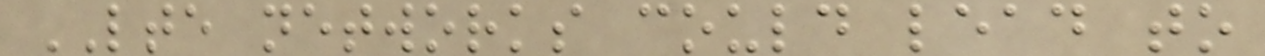LTE networks could lead to
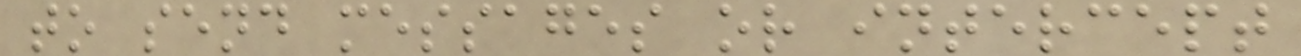to send messages or intercept
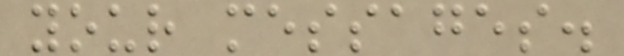your messages.
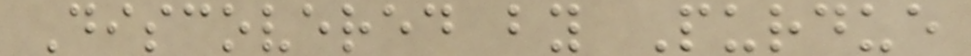Discovered by Purdue
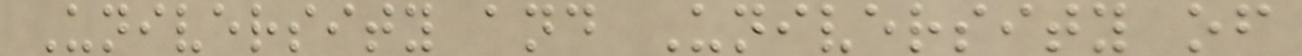University and University of
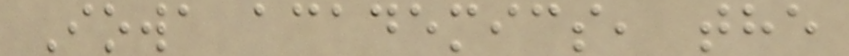Iowa academics, the
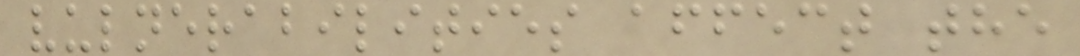vulnerabilities affect the
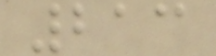213
